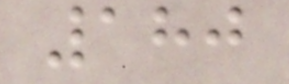180
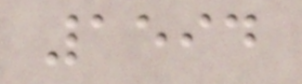1594
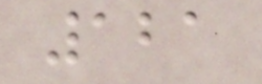121
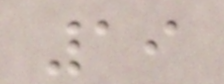19
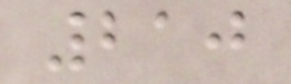210
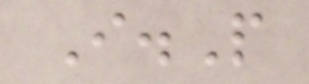I.P
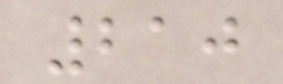210
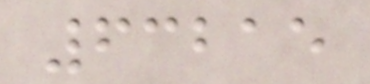63215
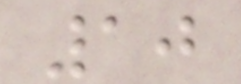10
